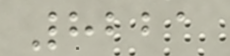8221
